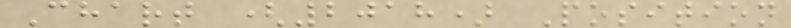Chart (2018) Position
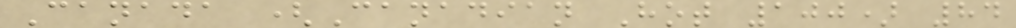Canada (Canadian Hot 100) 84
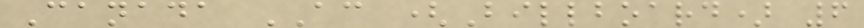Canada AC (Billboard) 6
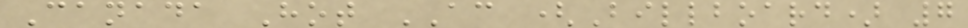Canada Hot AC (Billboard) 7
